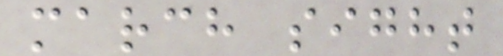march sight
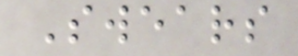Swears
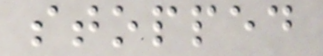stopped
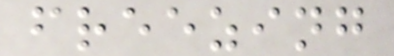freezing
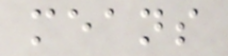means
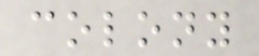colony
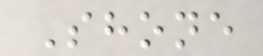Shone
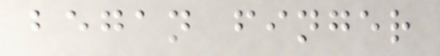began finger
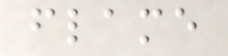flame
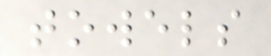towels
